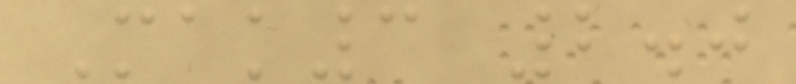Mak3 2.0
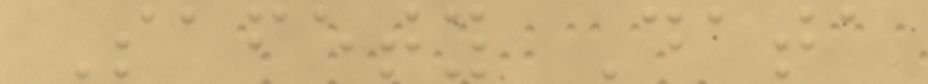Safety Data
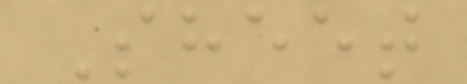Sheet
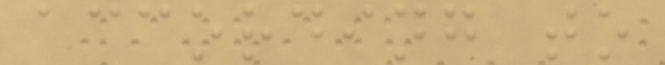according to
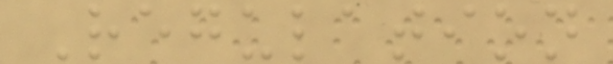Regulation
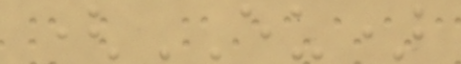(EU)
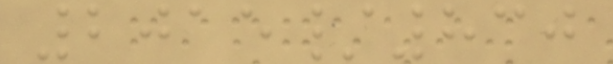2015/830
